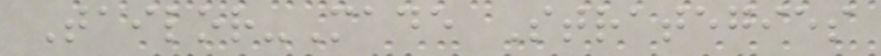Tailor-Made Strategies
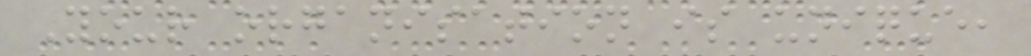Your organisation is unique,
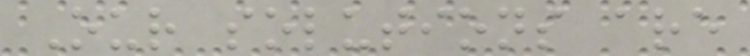Our solutions are
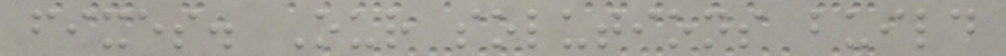fixes. Our solutions build
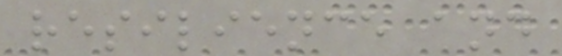resilience and
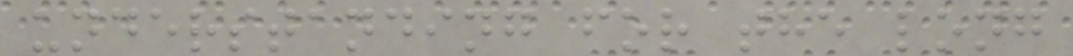understanding for the long
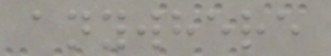anywhere
